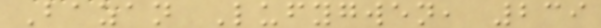Bazan Lufygwen, 239
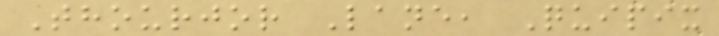Thourjor Lane, Quipix
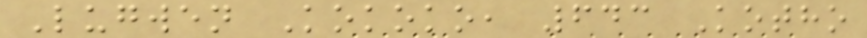Lugwen Kokoko, 643 Kotho
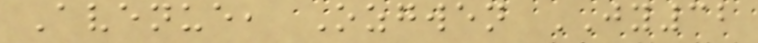Avenue, Ozgwen JY32
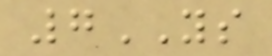7YS
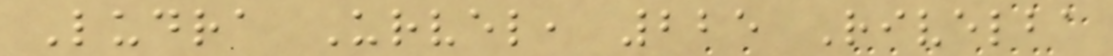Ludra Urvel, 225 Rivelba
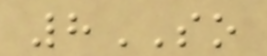8SO
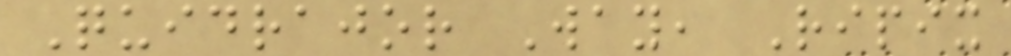Quidrajor Way, Ripix
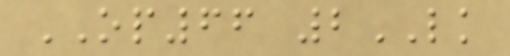OP66 2LK
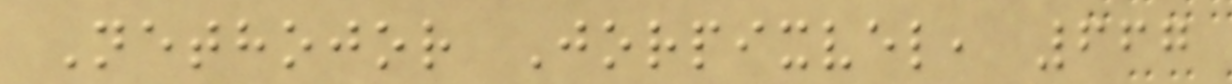Nethojor Jorpixvel, 667
